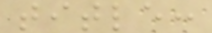title:
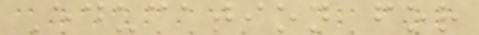Education for
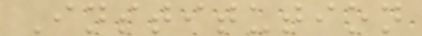Institution
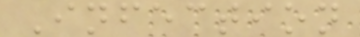Infection
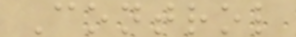Control
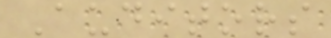Auditors
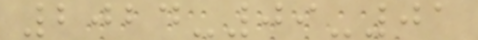2024-09-01
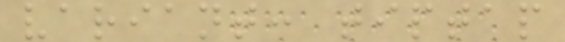variant: tiptap
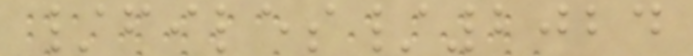/files/2024
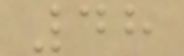48
